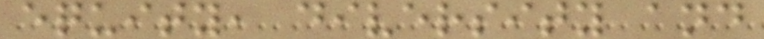equity, diversity and
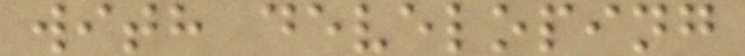with developing
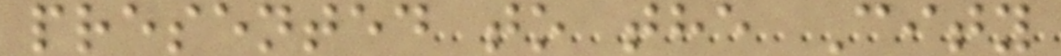presented to the City
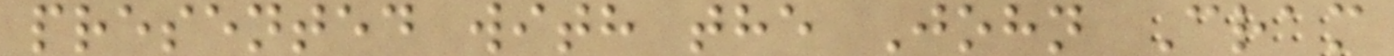presented with the John Cram
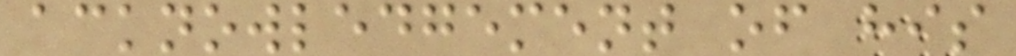acknowledgement of his
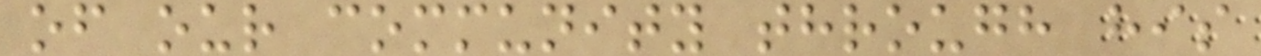of our community through his
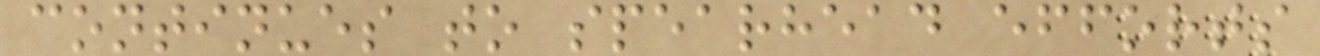continues to spearhead efforts
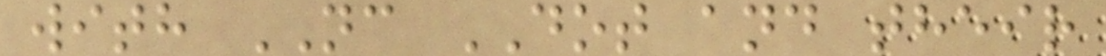with NC DOT and their
